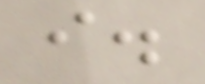i.
